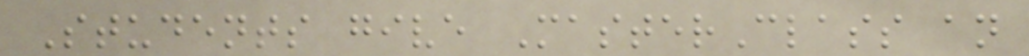Students give MasterClass an
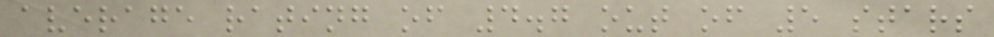average rating of 4.7 out of 5 stars
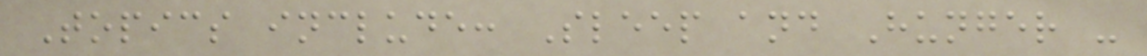Topics include: Sleep and Hunger -
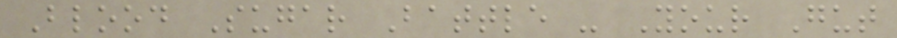Blood Sugar Battle - Your Gut
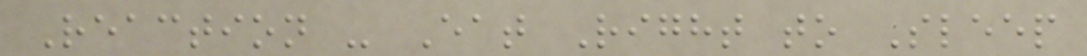Reaction - Eat Right to Sleep
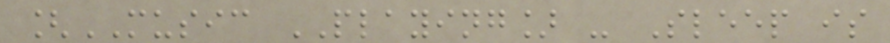[MUSIC PLAYING] - Sleep is
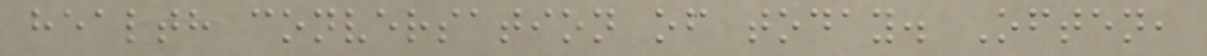health conversation of today. Often,
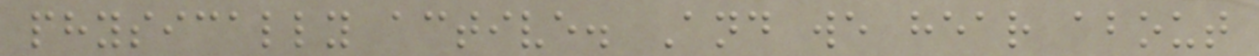physically active. And we hear about
